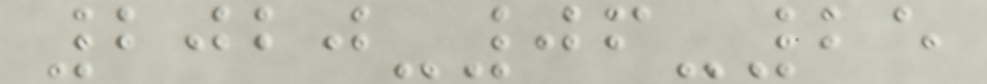2020-06-25
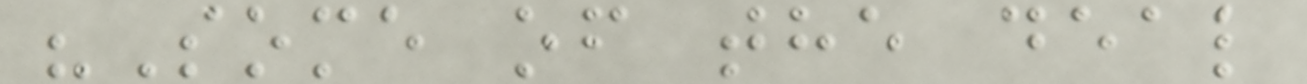"Some of the deal
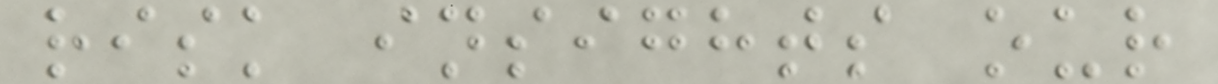risk insights our
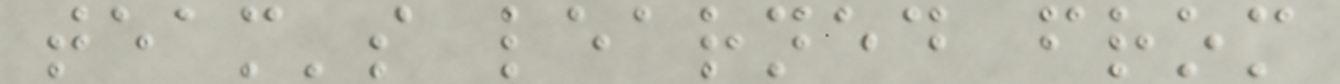team's learned from
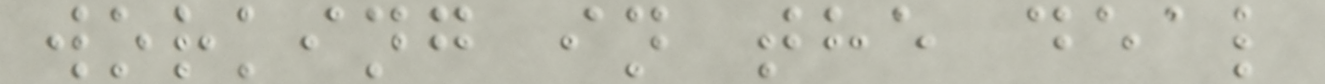working in the deal
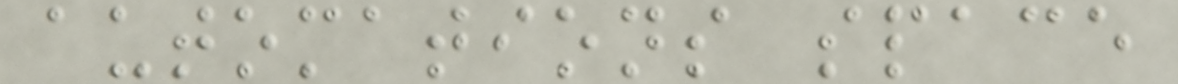automations space
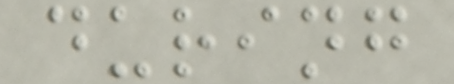during
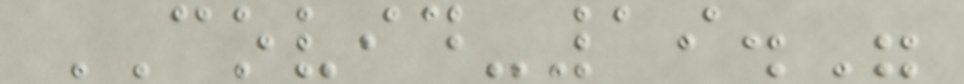COVID-19."
